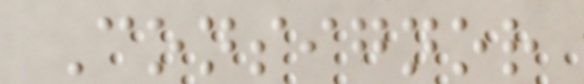Consignor
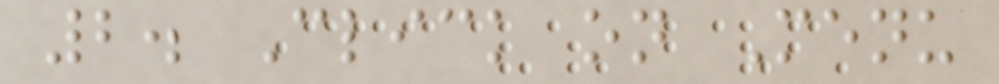2. Click on Menu
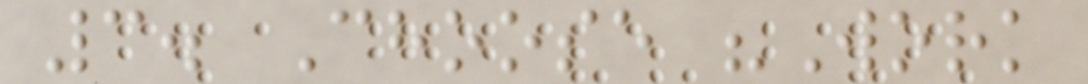3. Choose "Work
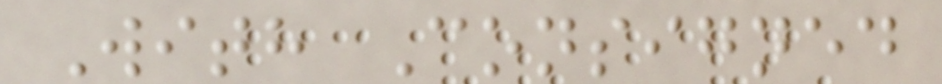With Consigned
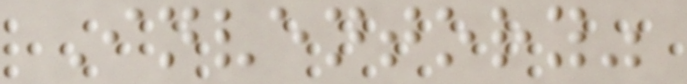Inventory"
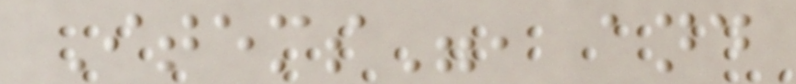Items", and
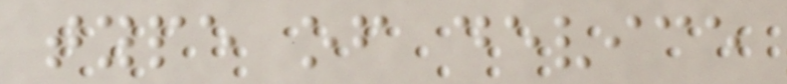type of device
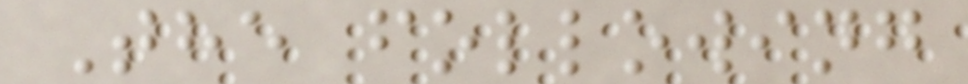The following
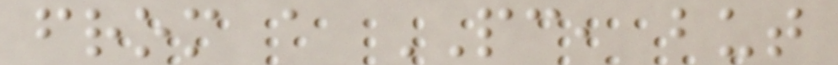from a PC, but
